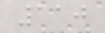110
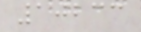10233
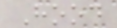Hood
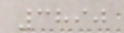3890
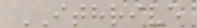ITHRIVE
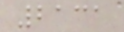2131
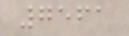7561
